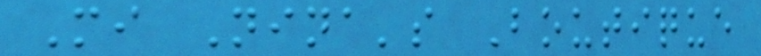Mi Nina's Boutique
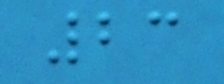23
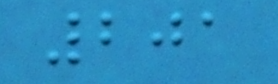201
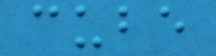cube
